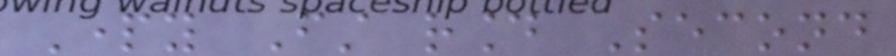Party First round Second
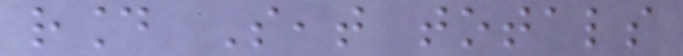round Seat totals
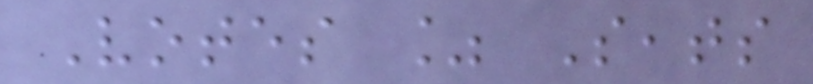Votes % Seats
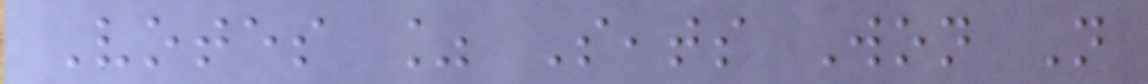Votes % Seats Won Not
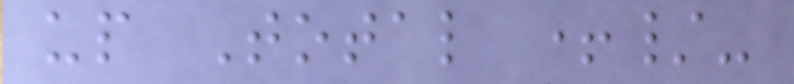up Total +/-
